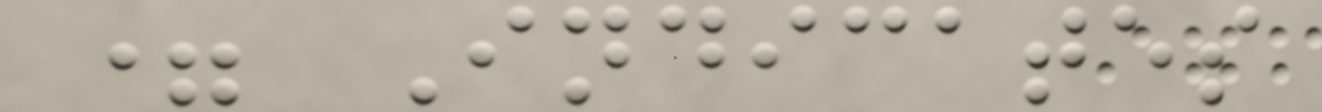= Indicates
